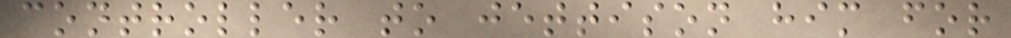controller to jettison him for
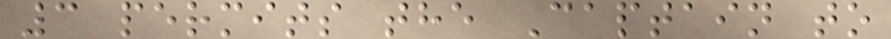3 permits the Captain to
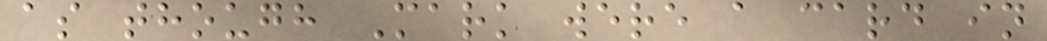as though Mark were a card in
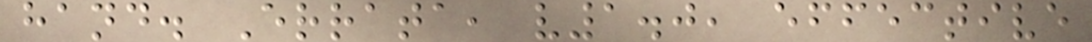hand. Errata, v1.0, effective
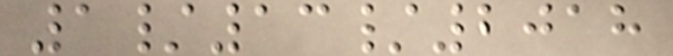1/13/2018
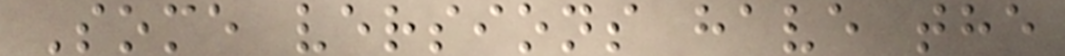Some versions have the
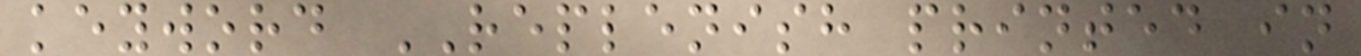keyword REPLENISH printed in
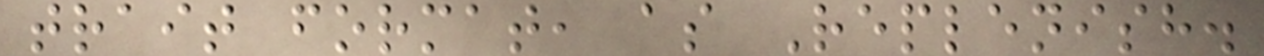trait format, as Replenish.
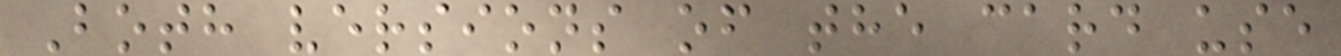Both versions of the card use
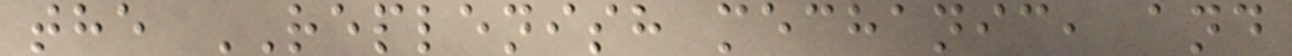the REPLENISH mechanic, and
